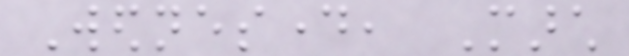Wednesday, March
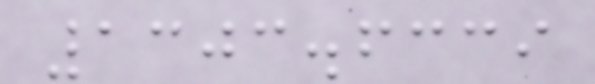1303.6339
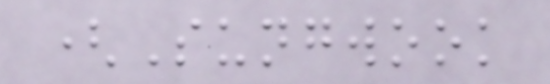(Sungwook
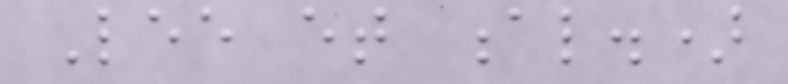Lee et al.)
